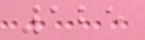125
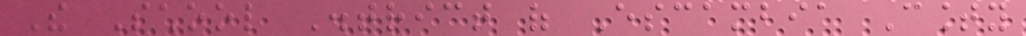The School District of Escambia County
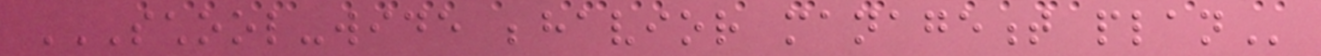SCHOOL-WIDE BEHAVIOR MANAGEMENT PLAN
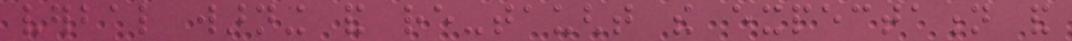verbal warning and re-taught the expectation and
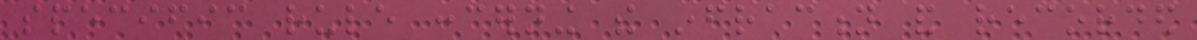specific rule concerning the infraction and recorded
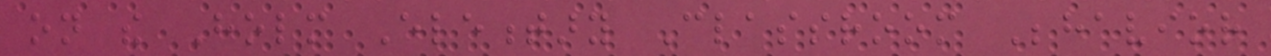on the Holm Elementary Classroom Behavior
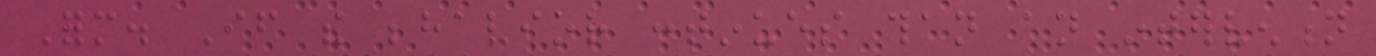Form. If the behavior continues than an intervention
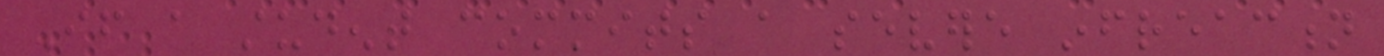If a student commits a severe infreaction
